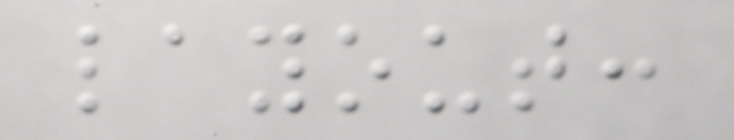layout:
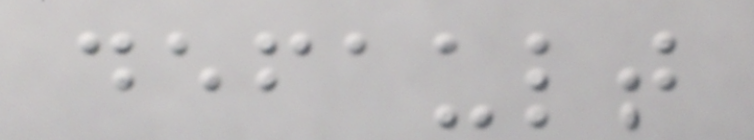default
